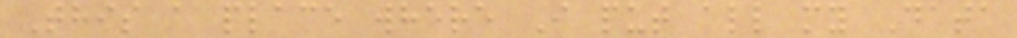This a place where I put all my Data
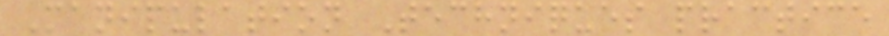Manipulation Techniques practice
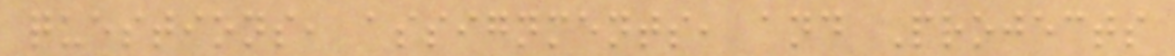questions, assignments, and Projects
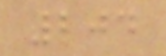204
